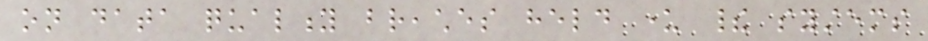on data quality breaches held under their systems
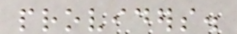providers.
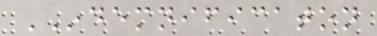INDEMNIFICATON
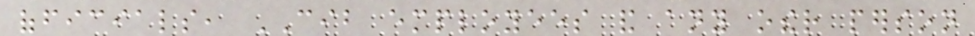officials, CIB employees and any other person
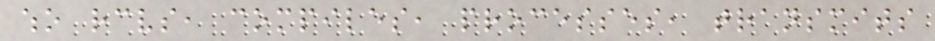who receives, compiles, processes, transmits
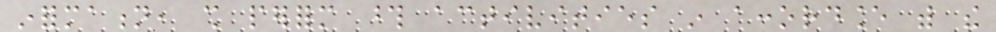information, shall perform those activities in accordance with the
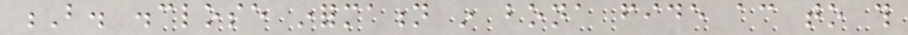B. disclose information in bona fide according to this
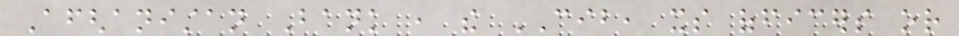Afghanistan Bank , the CIB, its officers or
